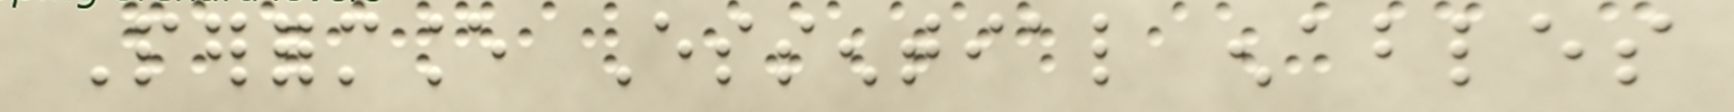Performance Essential enables
